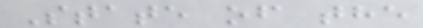State of the
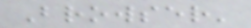Browser'
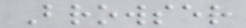Browser
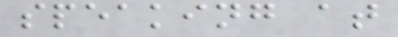speaking at
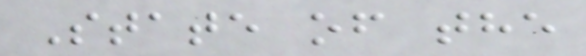State of the
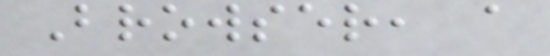Browser, a
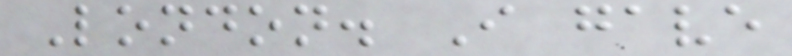London. I gave
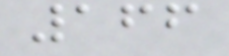166
